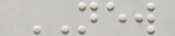NEW
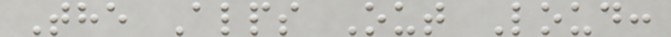The Alps Out Loud:
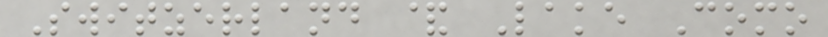Switzerland & Lake Como
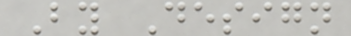By Design
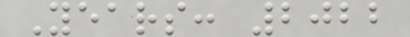Years: 2022
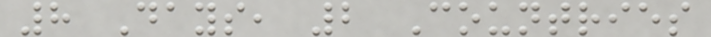8 Days, 2 Countries
